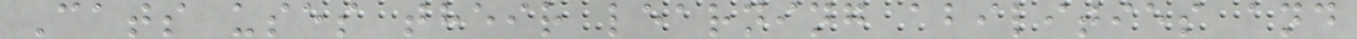Cats uses their learning abilities and
